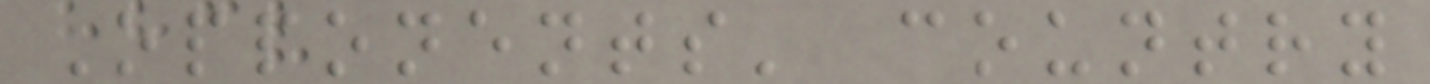Opponents' country
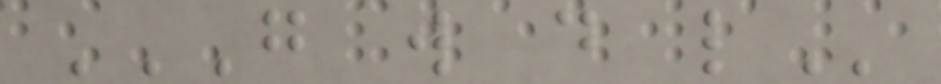G W D L
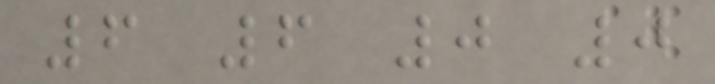6 6 0 0
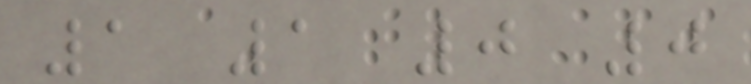1 1 0 0
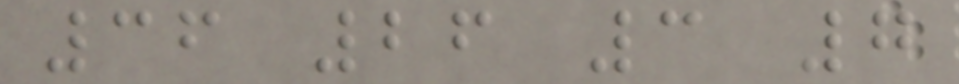36 26 3 7
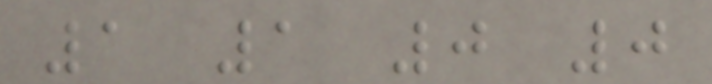1 1 0 0
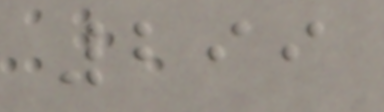299
